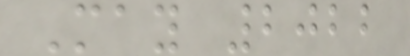May 2022
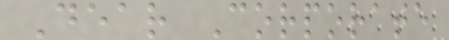Dear Corporate
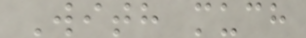With much
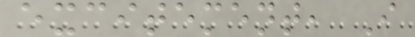excitement, I
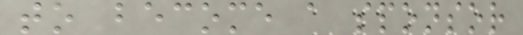to become a sponsor
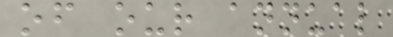of our annual
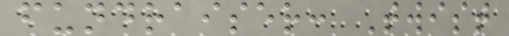fundraiser: Twist
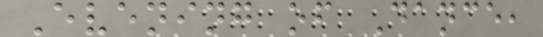Evening of Dance,
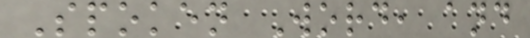Spoken Word, and
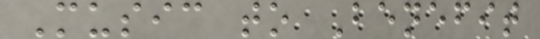Music to Benefit
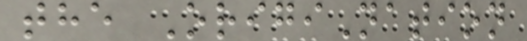the OrigiNation
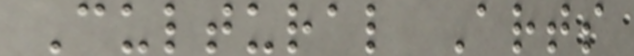Cultural Arts
